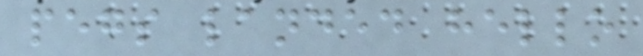pegs landed hello
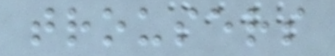trousers
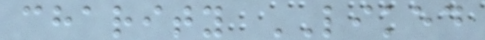charity LIKED
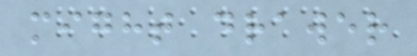might drawer
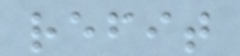refit
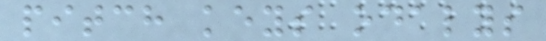pitch keys odalys
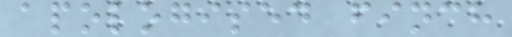apologised finch
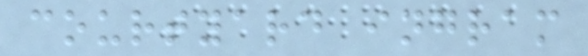courtyard ingram
